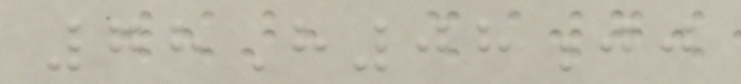78H08jj
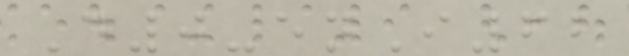D0-enI62
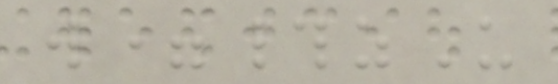w=#zU
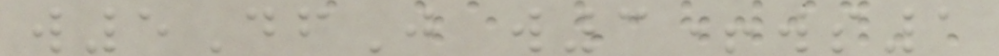w5DfJ w3+ws1
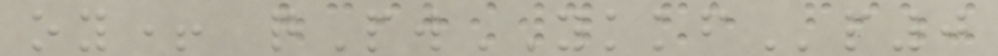oy+ qPwYKKFp0
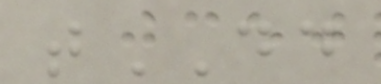tDD
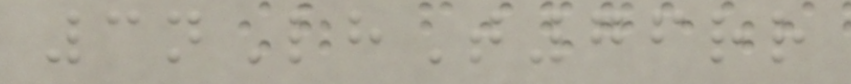3nLhT76rr
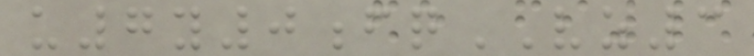u7y0fqVZ3
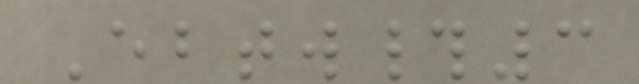Ebtw#3
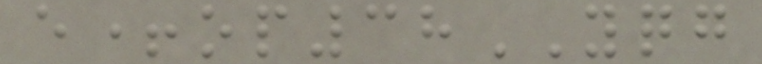e+op38YQG
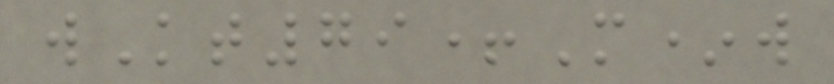wKt79+M*w
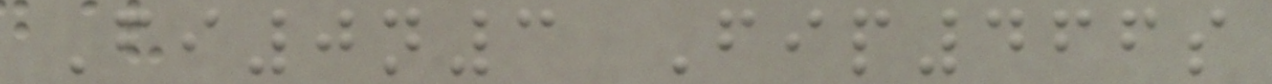Fi0n3 Fip466s
